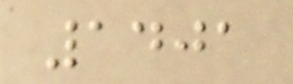1401
